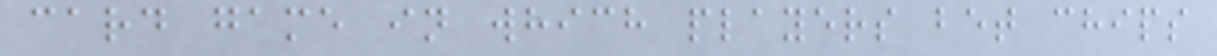card game in which players bet chips
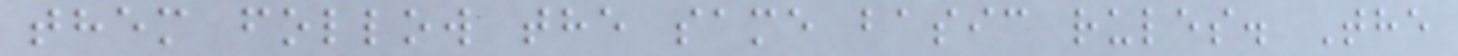them follow the same basic rules. The
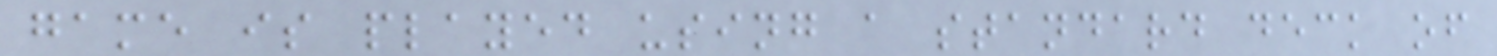game is played using a standard deck of
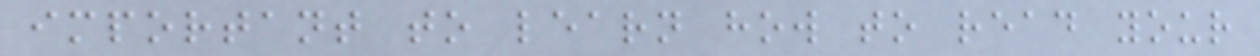important to learn how to read your
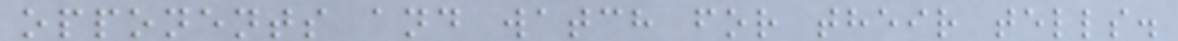opponents and watch for their tells.
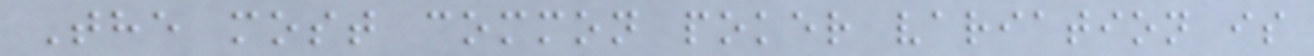The most common poker variation is
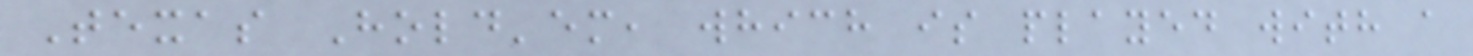Texas Hold'em, which is played with a
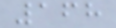168
